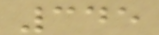345
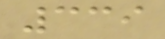339
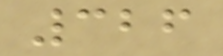326
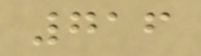716
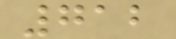712
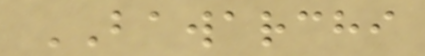BAWARCHI
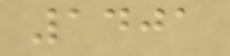1401
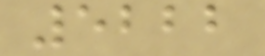5222
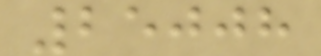25008
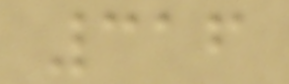316
